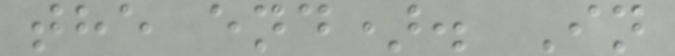the end). In
